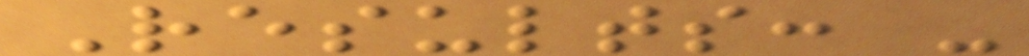Results: -
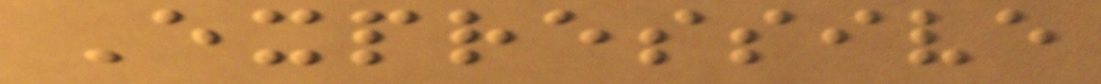Expressive
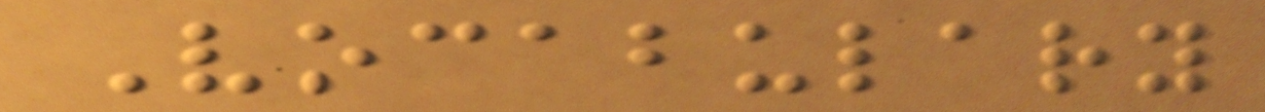Vocabulary
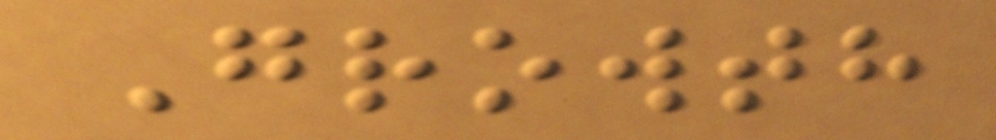Growth
